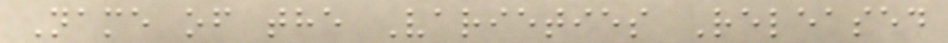Name of the Varieties Released
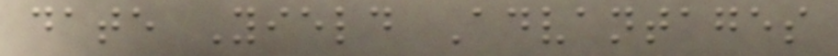date Yield Advantages
